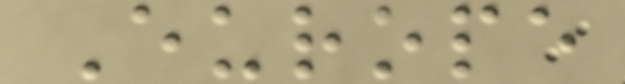Europe
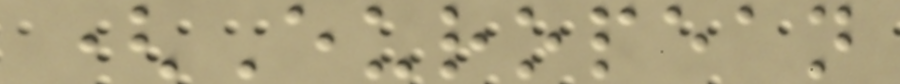(European
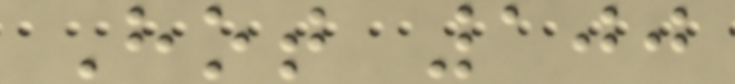Hot 100
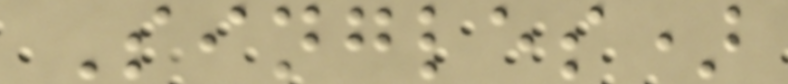Singles)
